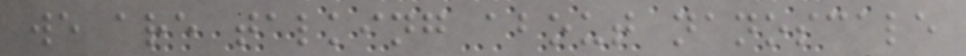we are talking about nanoscale
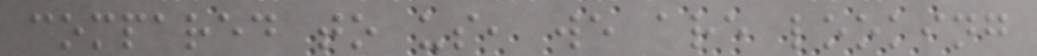compared to us, we are looking
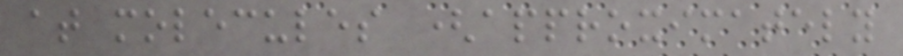at molecules (approximately
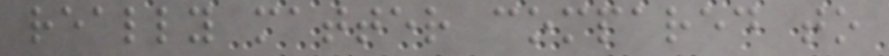really matter compared to
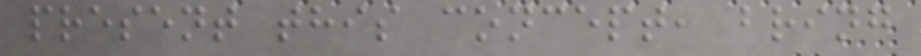present this concept, bring
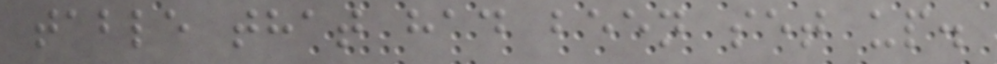table that had been set up.
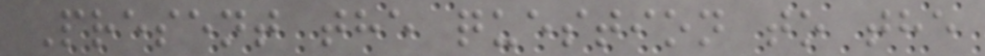Present the question to the
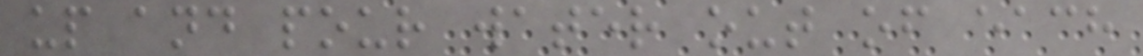up and pour water out of each
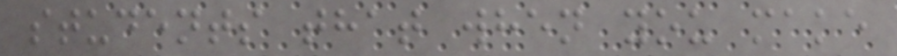students that when you make
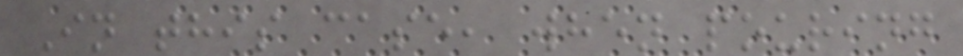In this case, when pouring
